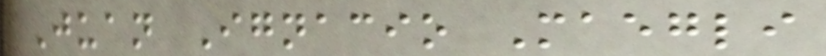Juan Ignacio Maegli
